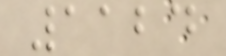1124
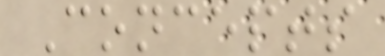Concepts
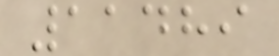11489
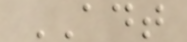ADT
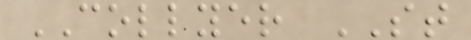COLLYER ST
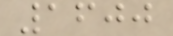1600
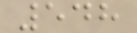548
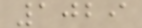1029
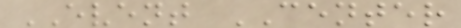EVENT CENTER
